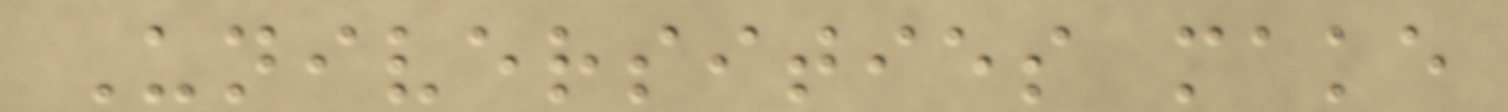Universities make
